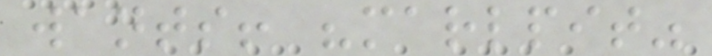wants! "marlpit"
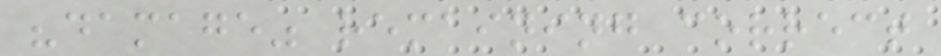"damage" remaining correct
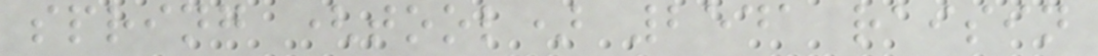spring (tool) 2541 raisin
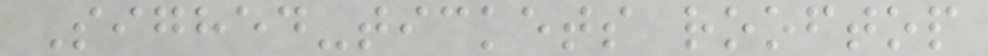Sighed-tickets rooftop
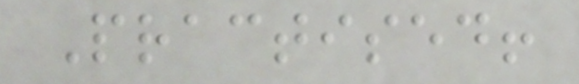Practised!
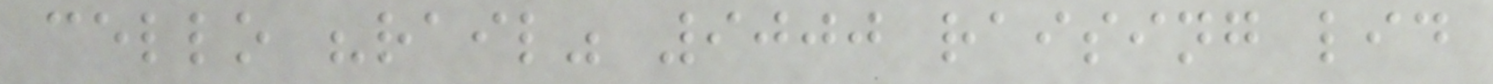cello "rail" 9000 raising lid
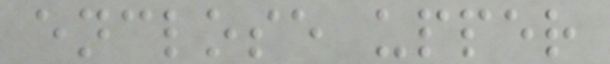enclose upper
